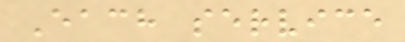Each service
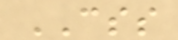CSS
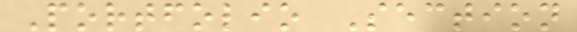Portfolio Section
